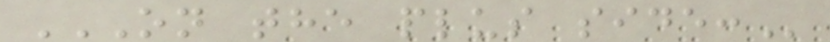ON THE PLUS SIDE:
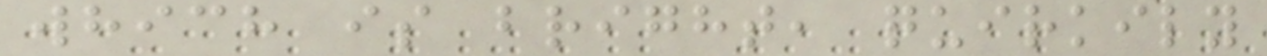which is bright, quirkily
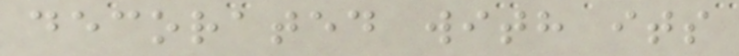decorated with its
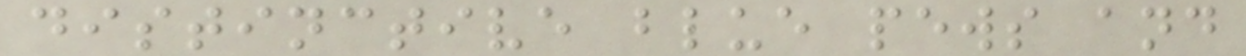distinctive blue pews and
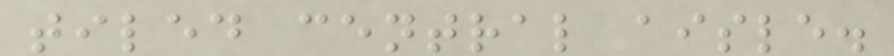tiled central aisle.
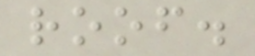roof.
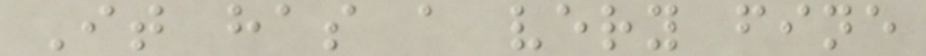It has a very fine
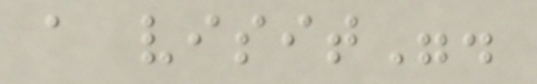a visit".
